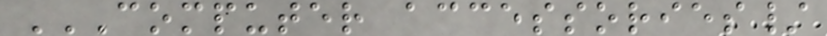COMPUTER ACCESSORIES/
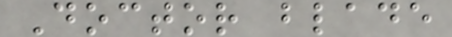Doctor blade
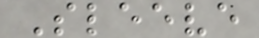Sleeve
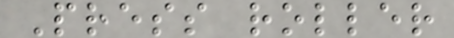Press roller
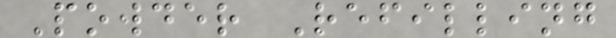Powder Refilling
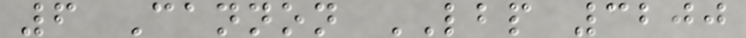6 Cannon LBP 3200
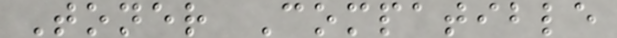Toner Compatible
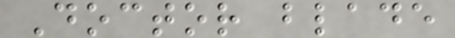Doctor blade
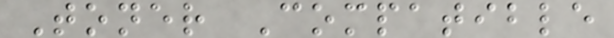Toner Compatible
